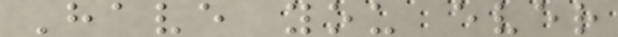Have you ever
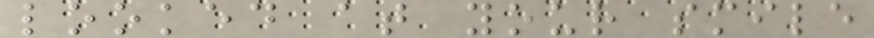looked at your smile
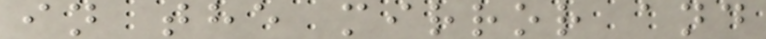in the mirror and
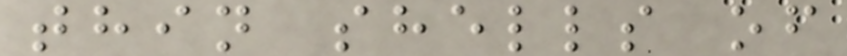thin shells of
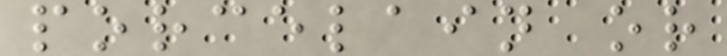porcelain or
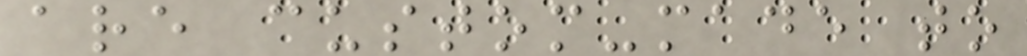are custom-made to
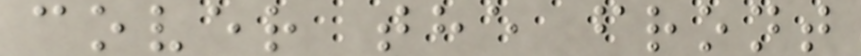cover the front
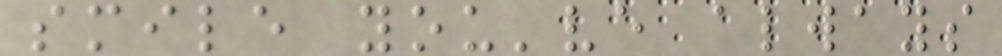smile you've always
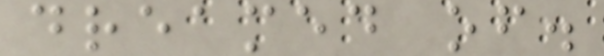dreamed of.
